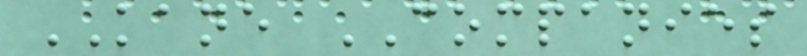KANE COMPANIES
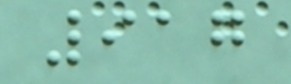917
